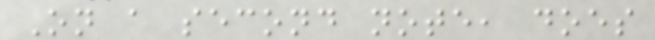On a second note, does
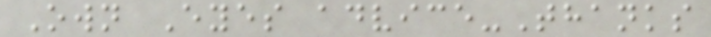Own Eyes advice-Thanks
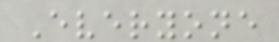Everyone
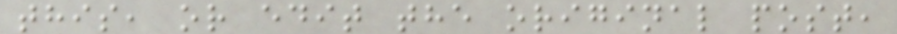this, or edit the original post,
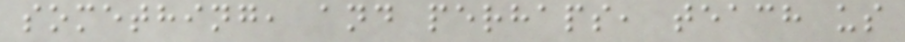something, and perhaps, teach us
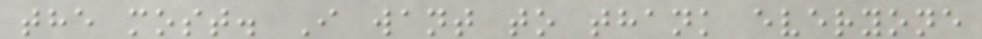the most. I want to thank everyone
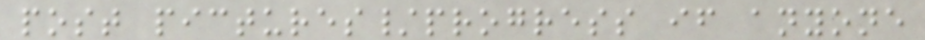post pictures/progress if anyone
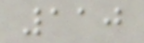110
